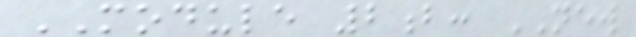MODULE 2b: NEW
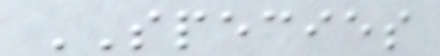SPECIES
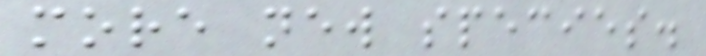more new species.
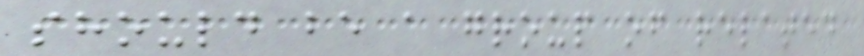should be a group of related
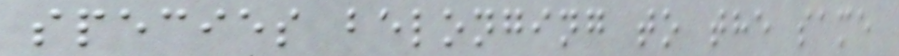species belonging to the same
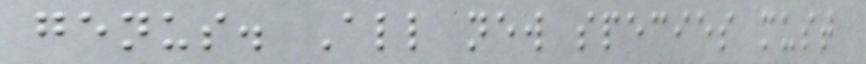genus. All new species must
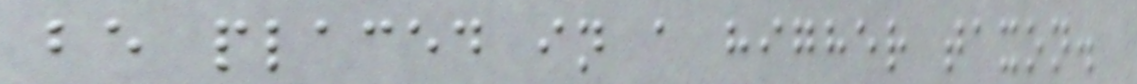be placed in a higher taxon.
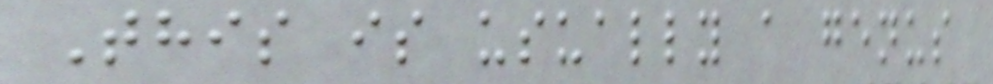This is usually a genus
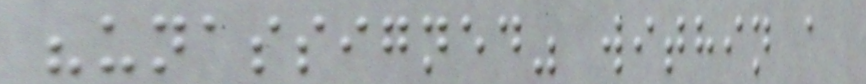"unassigned" within a
